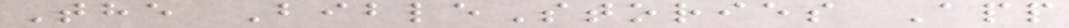The BibleStories App
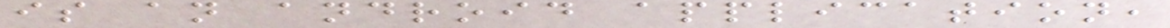is an android application,
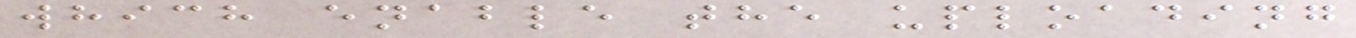which enable the uploading
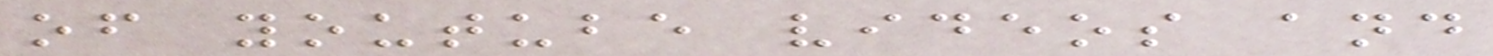of youtube videos and
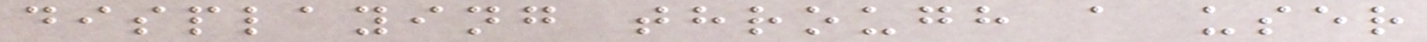displaying through a user
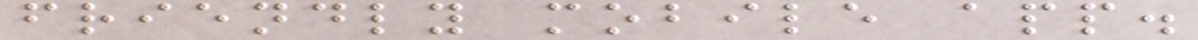friendly mobile app.
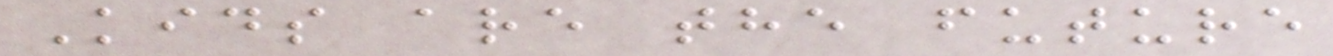Kids are the future
